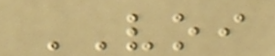VOI
